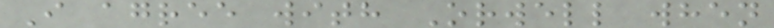I agree with Orwell when
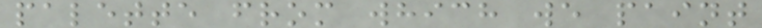palette from which we paint
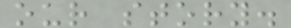our story.
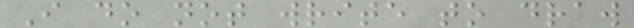I do not write to draw
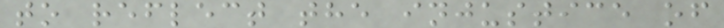to reflect the injustice of
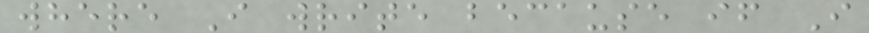where I write because if I
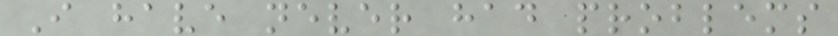I have never had problems
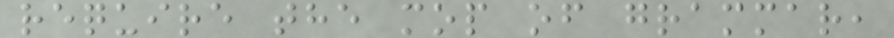require the mop of grammar,
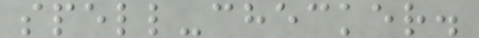spell-checker.
